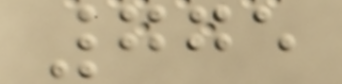775
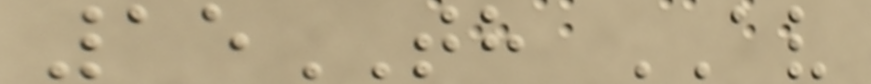15TH AV
